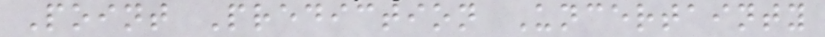Point Prediction Uncertainty
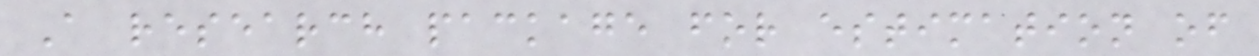A research package for estimation of
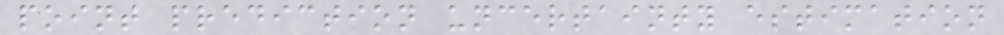point prediction uncertainty estimation
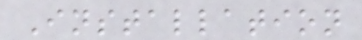Installation
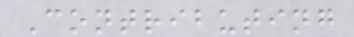Contributing
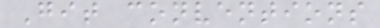Git conventions
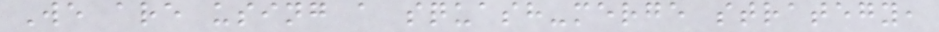We are using a squash-merge strategy,
